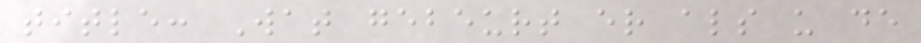title: Wat gebeurt er als u de
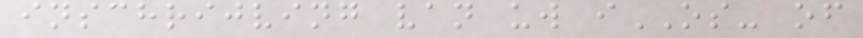inschrijving van uw iOS- of
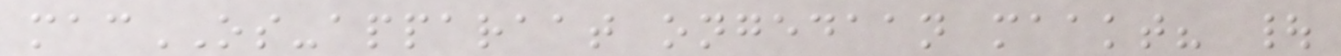macOS-apparaat ongedaan maakt? |
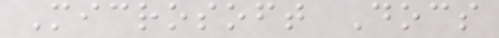Microsoft Docs
